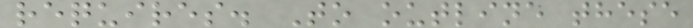requires. To outline these
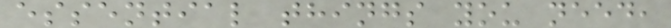essential things you need,
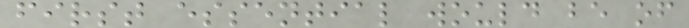first essential would be of
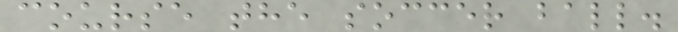course the soccer ball.
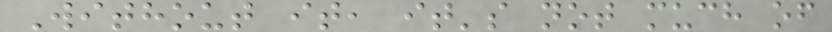Without it, it's not much of
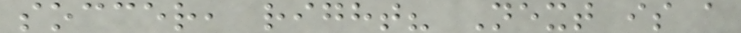soccer, right? Next is a
